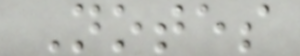Notes
